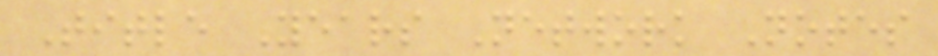Title Years Network Notes
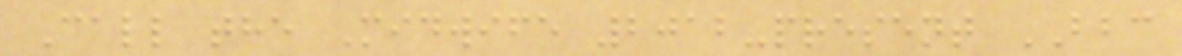Call the Midwife 2012-present BBC
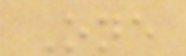One
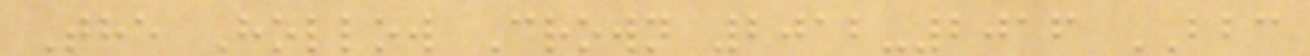The Hollow Crown 2012-2016 BBC
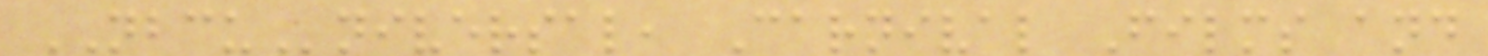NBCUniversal, Carnival Films and
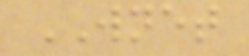WNET
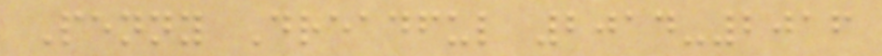Penny Dreadful 2014-2016
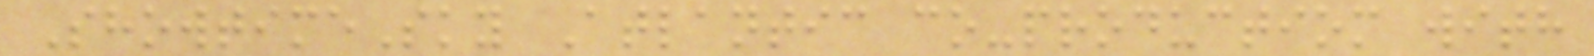ShowtimeSky Atlantic co-productiom with
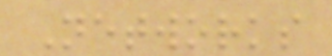Networks
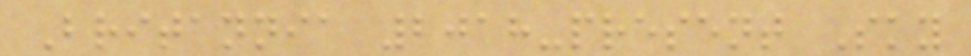Britannia 2018-present Sky
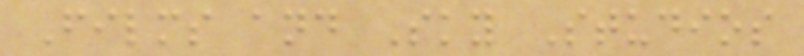Films and Sky Studios
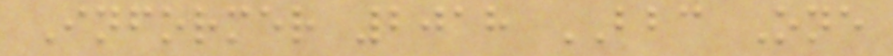Informer 2018 BBC One
